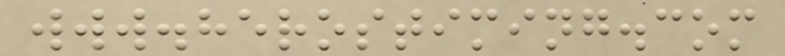www.herostiming.com
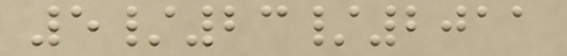5/23/2011
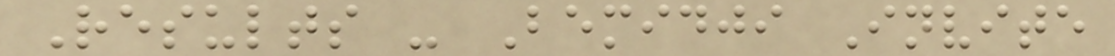Results - Bemidji Invite
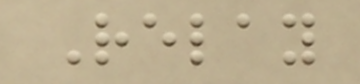Relay
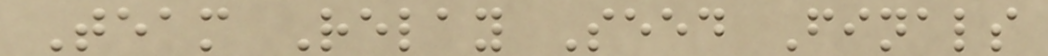Team Relay Seed Finals
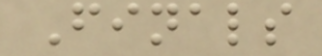Finals
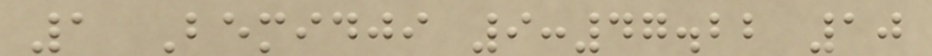1 Bemidji 9:47.22 10
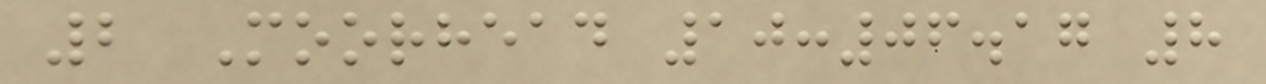2 Moorhead 10:06.17 8
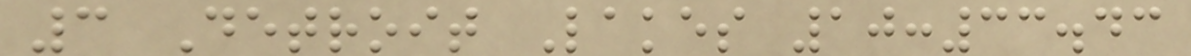3 Detroit Lakes 10:33.43
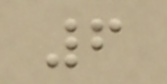6
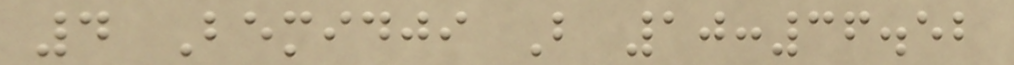4 Bemidji B 10:36.52
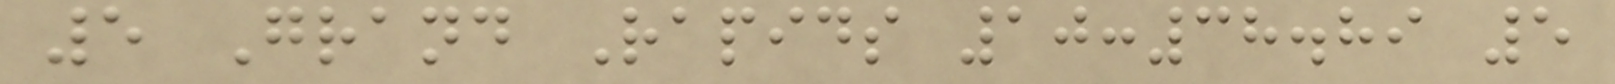5 Grand Rapids 10:38.89 5
